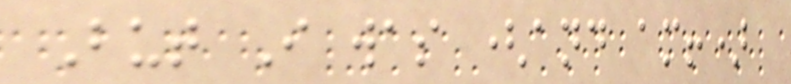But I was (and am!)
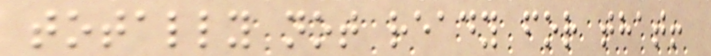totally not ready for that!
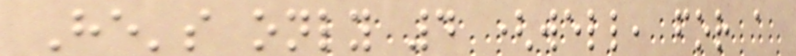He's only 4 (well, for a
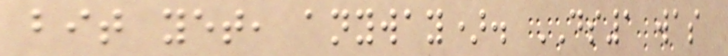bit yet, anyway). DS1 was
